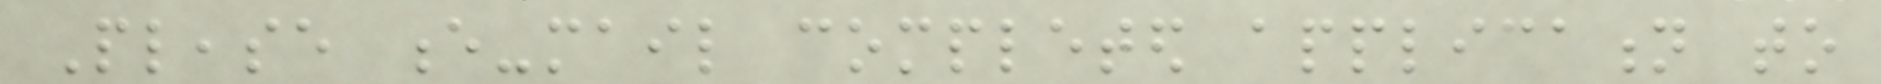Please e-mail completed application to
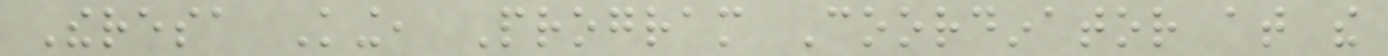Theresa King, Program Coordinator at the
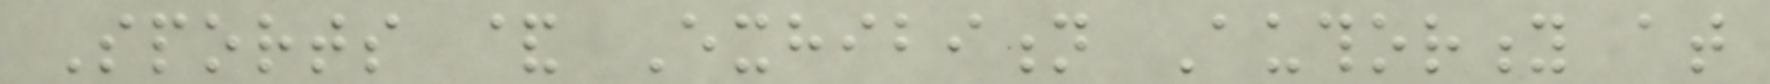Sports & Exhibition Authority at
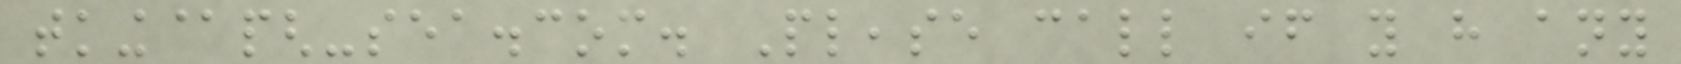tking@pgh-sea.com. Please call if you have any
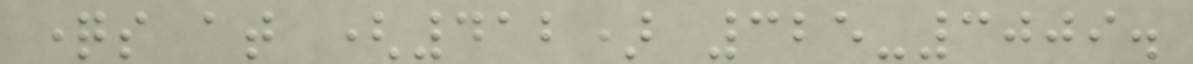questions at (412) 325-3009.
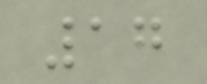17
